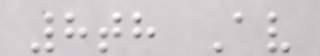8th Av
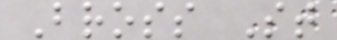Bross St
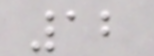12
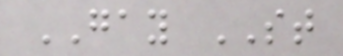GAY ST
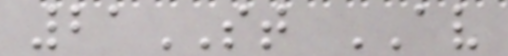21ST AV
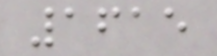1615
